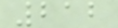212
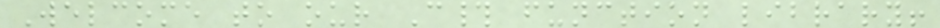Welcome to our C# function library!
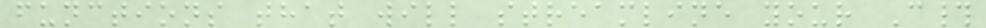functions that will streamline your C#
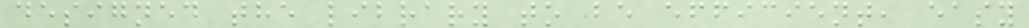designed the library to be efficient, easy
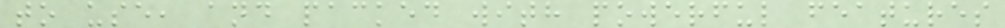to use, and packed with powerful features
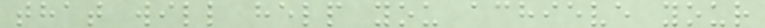that will help you achieve your
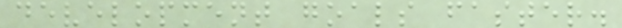development goals faster.
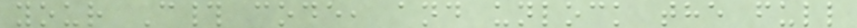your C# code, and unlock the full
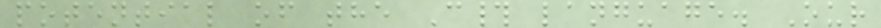potential of the C# language. Our
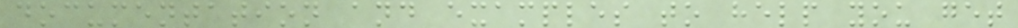documentation and examples to help you get
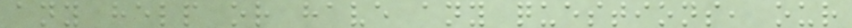any help or have any questions, our
